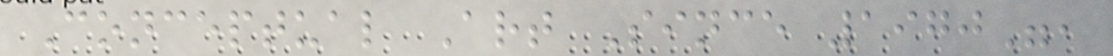Conceptual Art Since 1970",
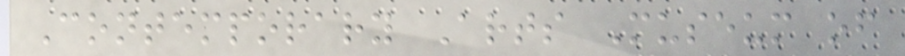Contemporary Arts Museum of
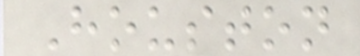Houston
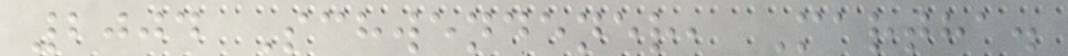2004 Schwendener, Martha.
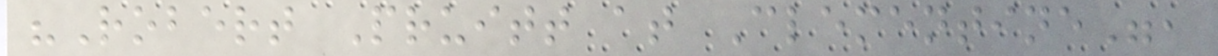"Robert Pruitt at Clementine",
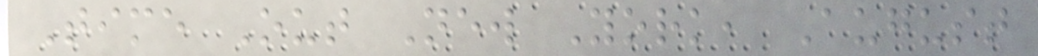Time Out New York, August
